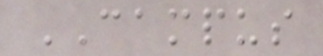CAMPUS
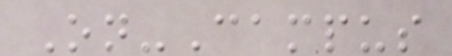On-Campus
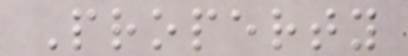Property
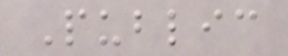Public
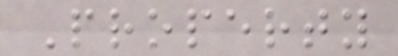Property
